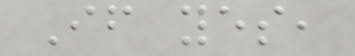If yes,
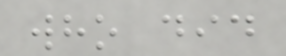who did
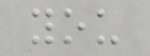you
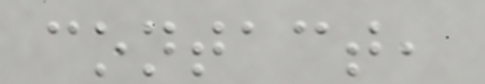contact,
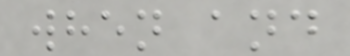when and
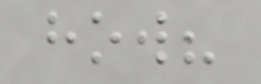how?
